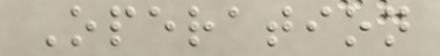Operation
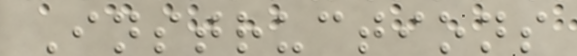Instructions
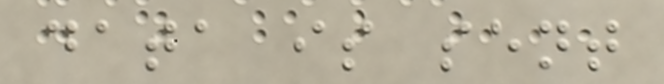data is sent
